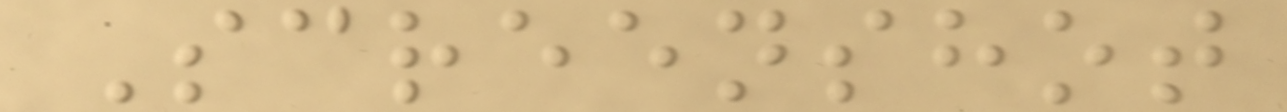Screenshot
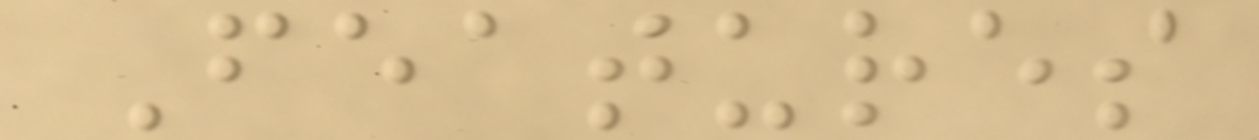Features
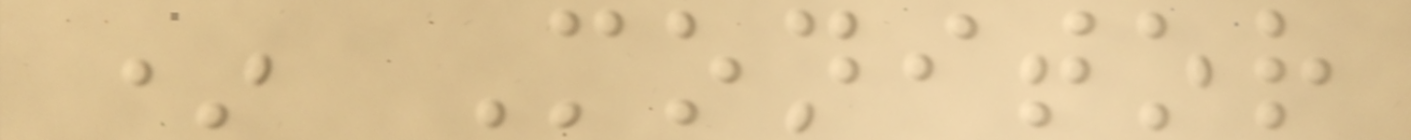* Monitor
